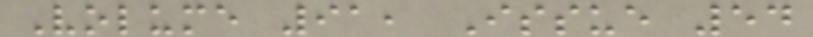Volume 91, Issue 54
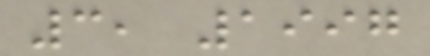3, 1997
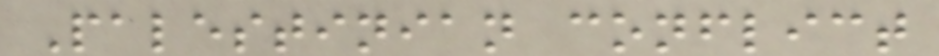Palestinian conflict
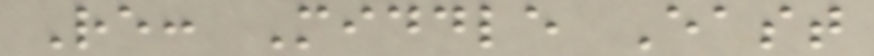Re: Middle East
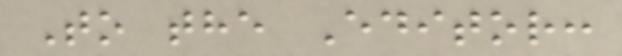To the Editor:
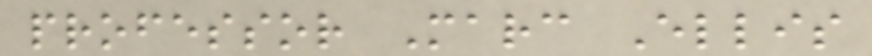professor Marc Ellis
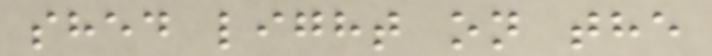shed light on the
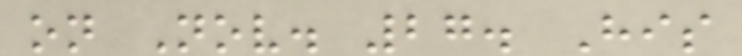on Nov. 27. His
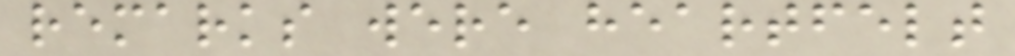remarks were heartfelt
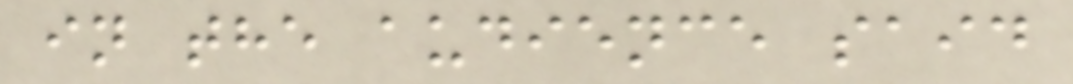in the audience said
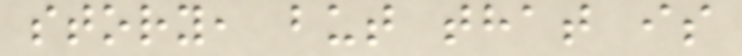story, but that is
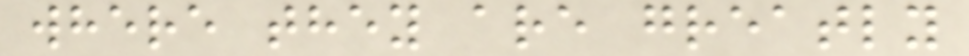where they are greatly
